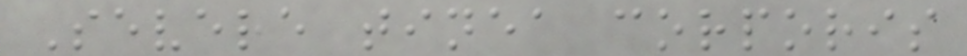Severe tinea corporis
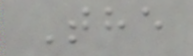The
